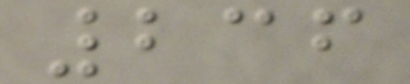236
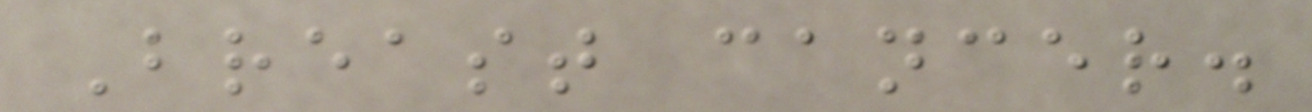Breast cancer.
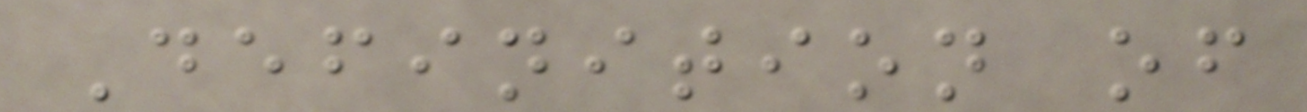Definition of
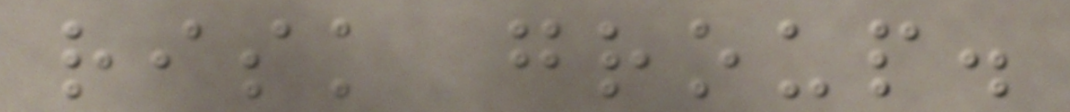risk group.
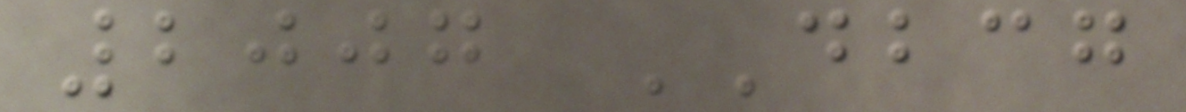2007 DBCG
